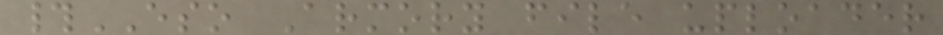#ESO Armory file uploader
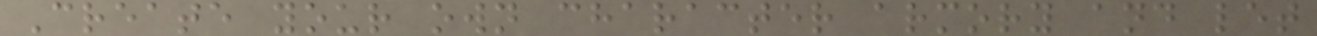Create your own character armory and let
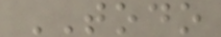TODO
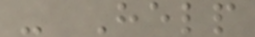- Help
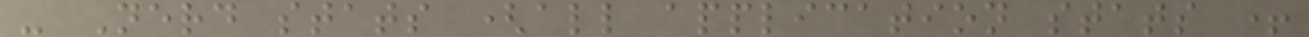- Nerd stats (all application stats +
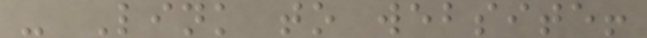- Link to website!
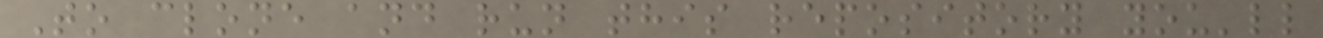To clone and run this repository you'll
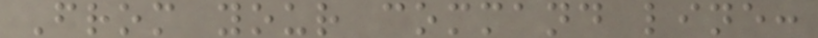From your command line:
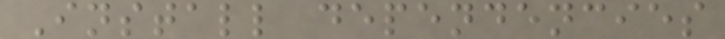Install dependencies
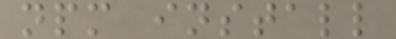npm install
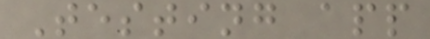Testing app
